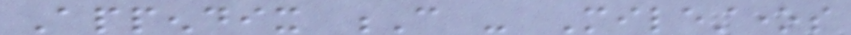Appendix C - Milestones
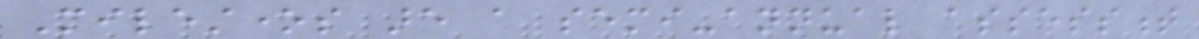Milestones are a semi-annual assessment
